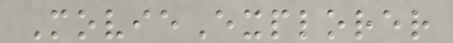MovieExplorer
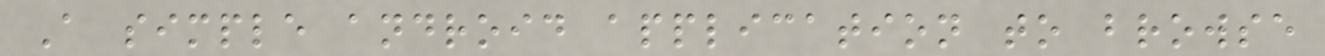A simple android application to browse
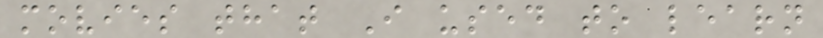movies that I used to learn
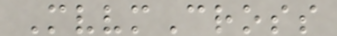MvvmCross
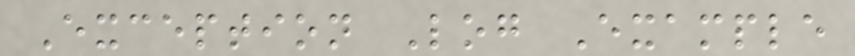Exception Log Example
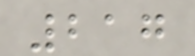217
